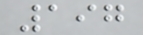197
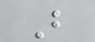B
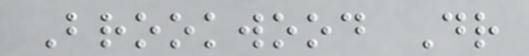Brookwood Dr
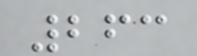263
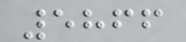5866
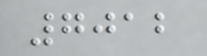7012
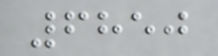6850
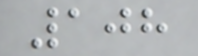108
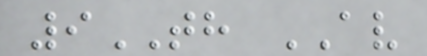9TH AV
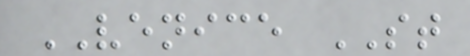VENICE ST
